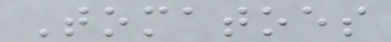Tomatoes
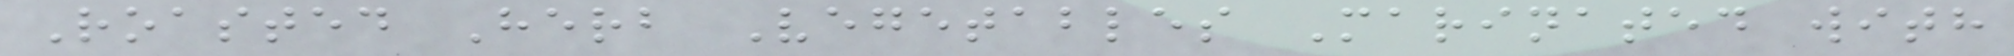Roasted Herb Vegetables Marinated with
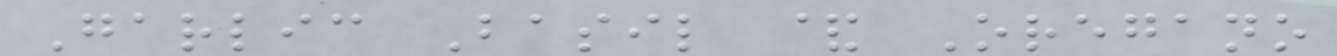Garlic Basil & Oregano
